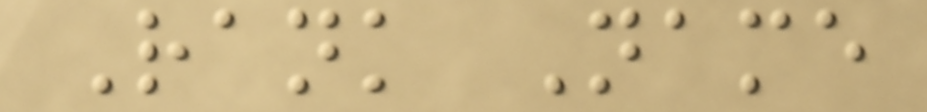Rank Name
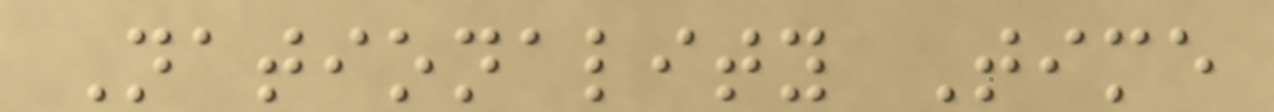Nationality Time
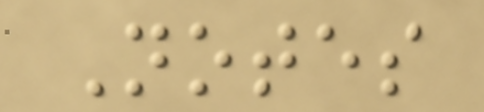Notes
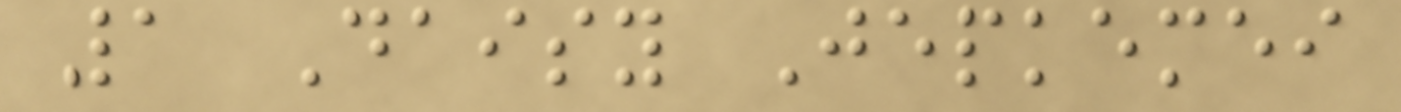1 Daisy Jepkemei
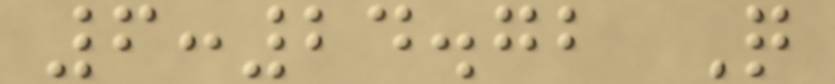6:24.72 Q
